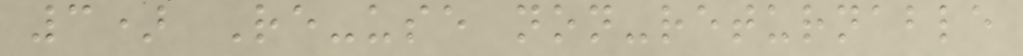3) Re-use non-returnable
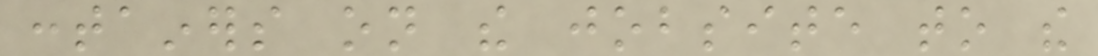containers on the jobsite to the
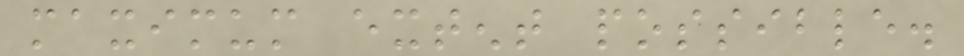maximum extent possible.
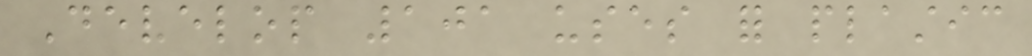Develop 101 uses for plastic
